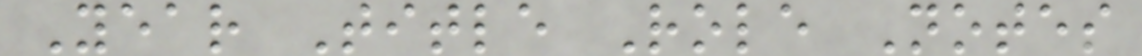Year Title Role Notes
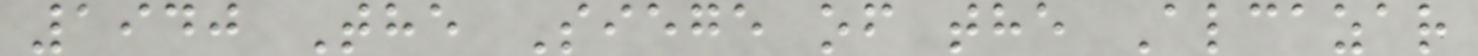1940 The Siege of the Alcazar
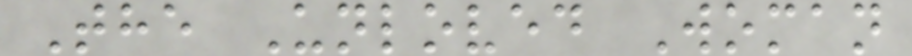The Unloved Woman
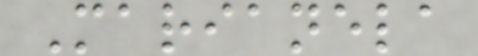Marianela
